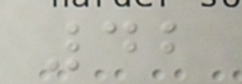42
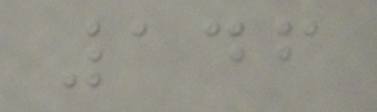146
